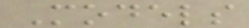Models
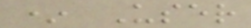* User
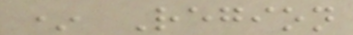* Region
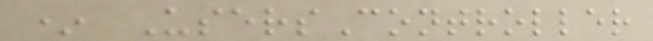* UsersController
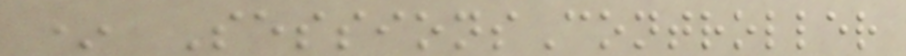* SessionsController
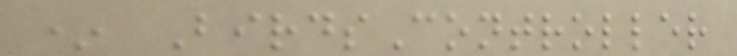* BirdsController
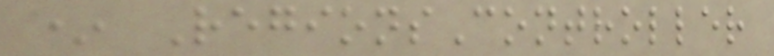* RegionsController
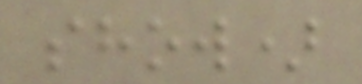show)
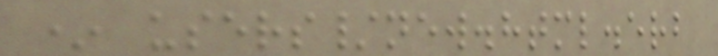* users/new.html.erb
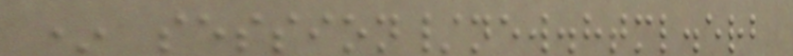* session/new.html.erb
